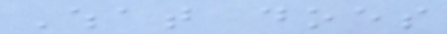What does
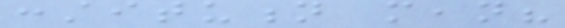constitution mean?
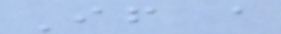If a
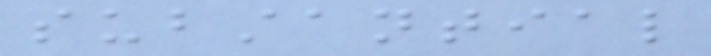substantial
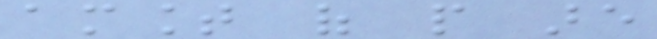amount of people are
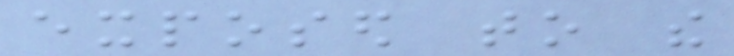exposed to the
